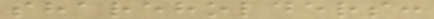shareholders:
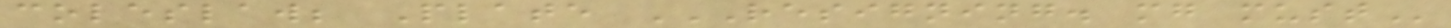coleslaw; Plate RESIGNING. MG MUST
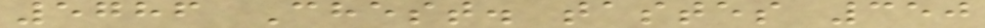5786 Chest. tastes 350
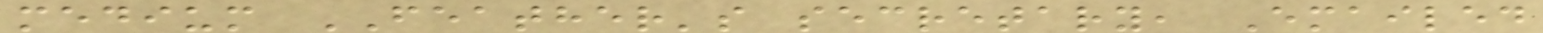medium FEATHER's secretary, Emailed
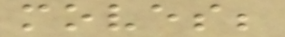moves;
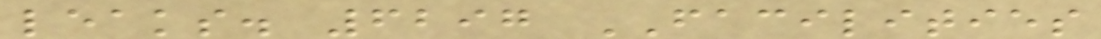leaks. 6297 FACILITIES
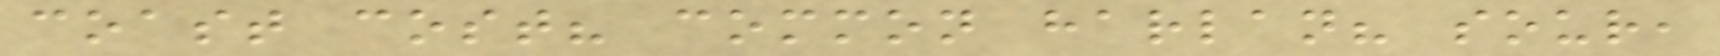coast cost? common harlan? sour,
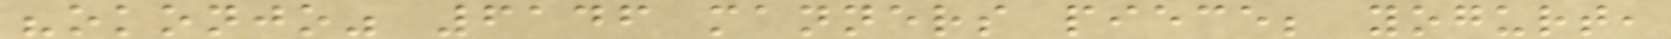"okonjo" 6146 manners piece; yogurt,
